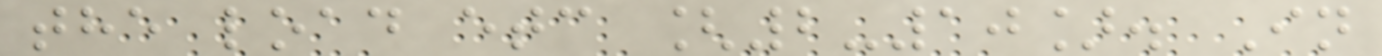the load etc [2-10]. In
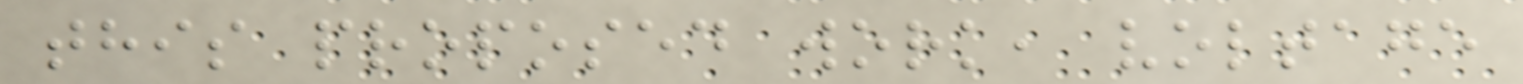this proposed work, voltage
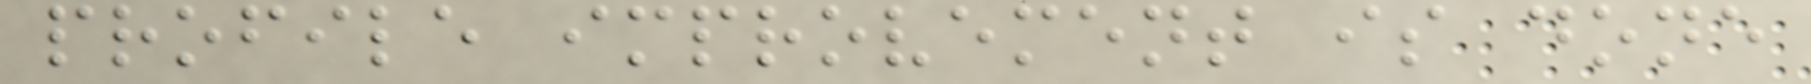profile improvement is done
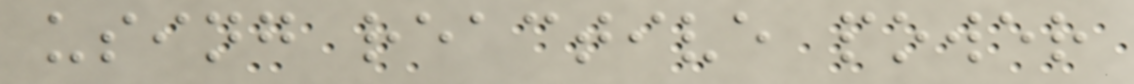using reactive power
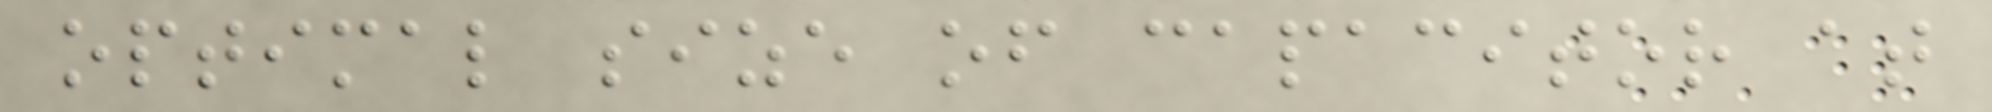optimal size of capacitor at
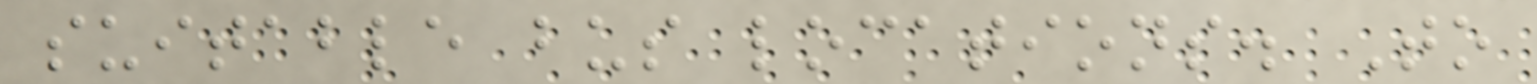suitable bus locations. To
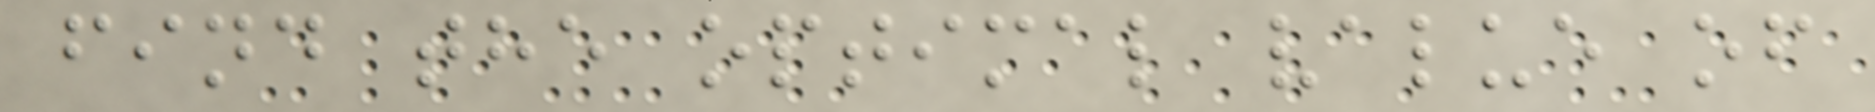find the optimal value of
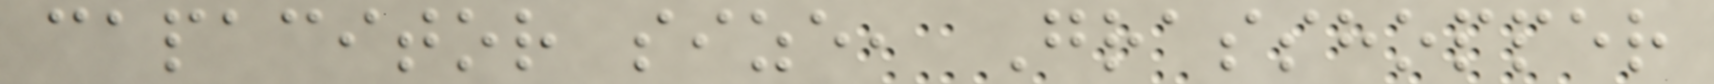capacitor size, Grasshopper
